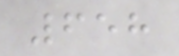658
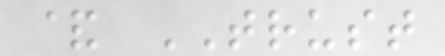& TRUST
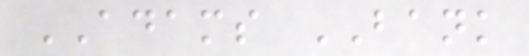ADAMS BANK
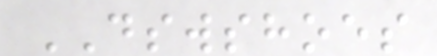DSWSHOES
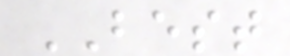BEST
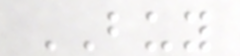BUY
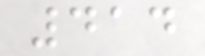414
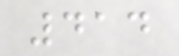414
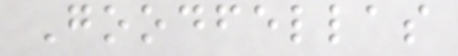Goodfellas
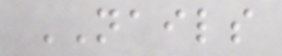NAILS
